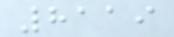8119
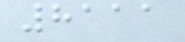8111
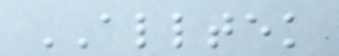ALLTEK
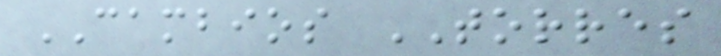CAMBIOS TORRES
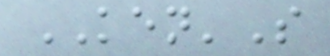KEN'S
